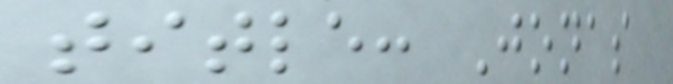title: Jonas
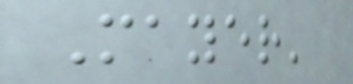Mayer'
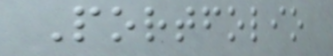Portfolio
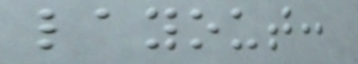layout:
